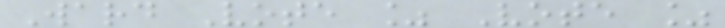Ward Vote % Vote %
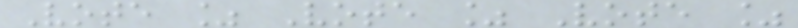Vote % Vote % Vote %
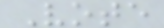Vote
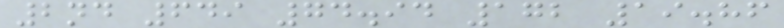2nd 649 74.94 172 19.86
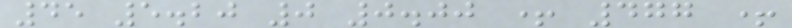45 5.20 0 0.00 + 477 +
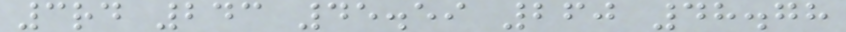3rd 243 45.59 260 48.78
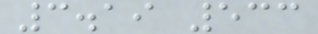3.19 533
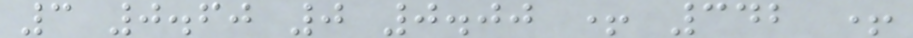3 0.60 0 0.00 + 342 +
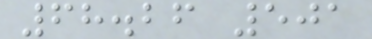68.26 501
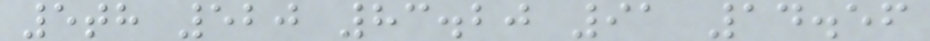5th 520 83.20 91 14.56
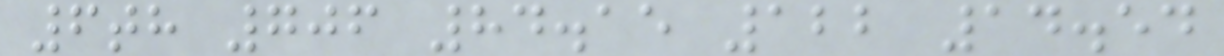6th 706 84.15 122 14.54
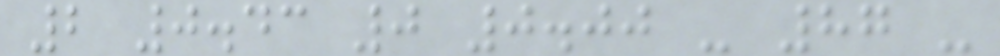2 0.43 0 0.00 - 87 -
